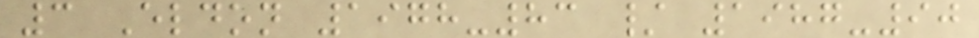3 Eldon 1978-83 / 1987-90
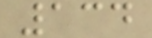134
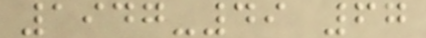1947-49 67
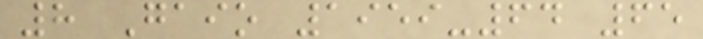8 Gaio 1959-64 65
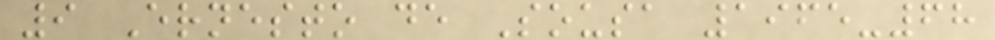9 Ernesto de Sousa 1965-68
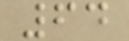64
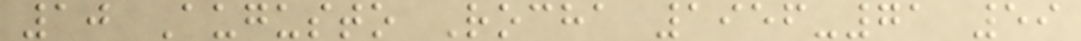10 Augusto Rocha 1956-71 59
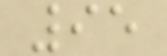95
